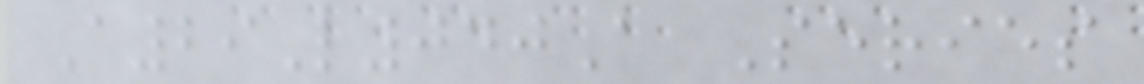A29L040A Series
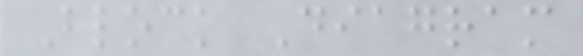Block Diagram
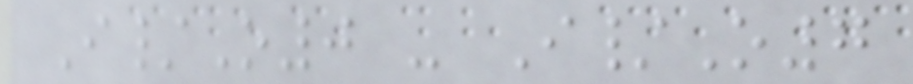I/O0 - I/O7
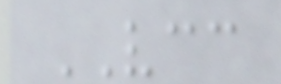VCC
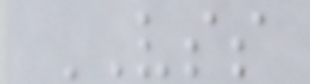VSS
